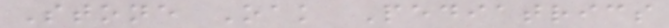Stone Oak Pediatrics
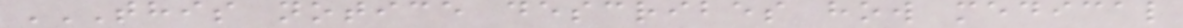THIS NOTICE DESCRIBES HOW MEDICAL
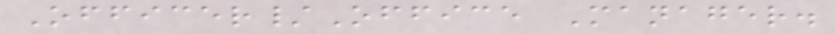Officer/Office Manager.
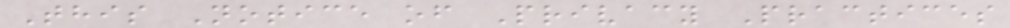This Notice of Privacy Practices
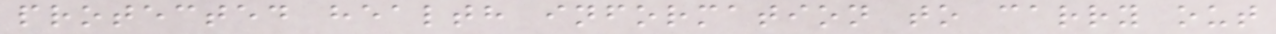protected health information to carry out
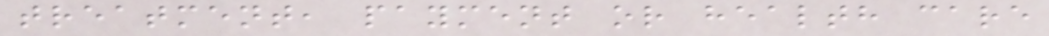treatment, payment or health care
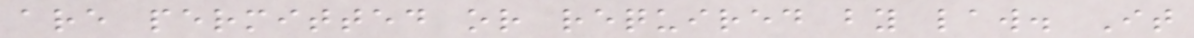are permitted or required by law. It
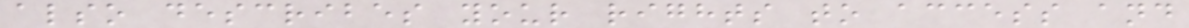also describes your rights to access and
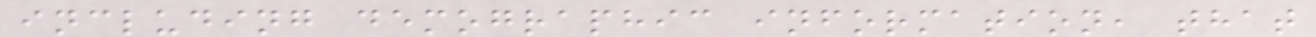including demographic information, that
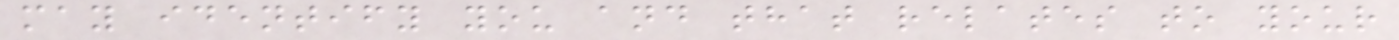may identify you and that relates to your
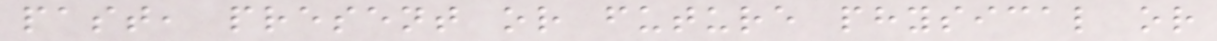past, present or future physical or
